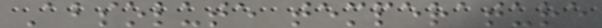Absolute temperature
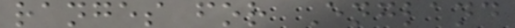ranges for England
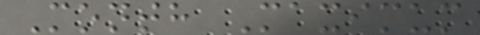Month Maximum
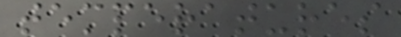temperatures
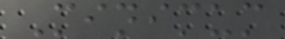Minimum
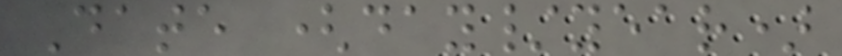Date (day/year)
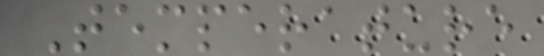Temperature
